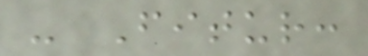- Fitur:
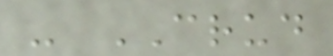- CRUD
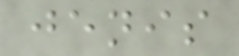jenis
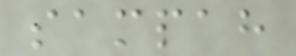sampah
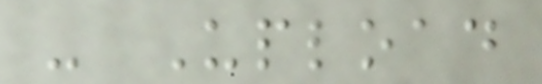- Upload
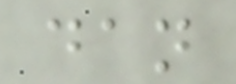dan
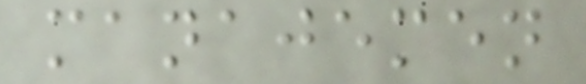manajemen
